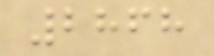2868
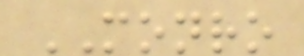MONRO
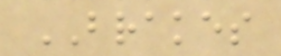BRAKES
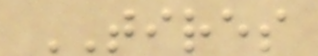TIRES
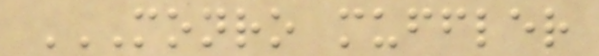MONRO MUFFLER
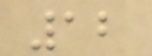12
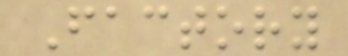Factory
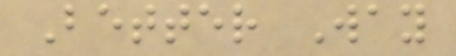Better Way
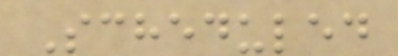Scheduled
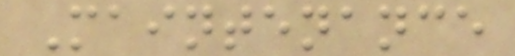Maintenance
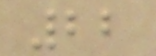22
